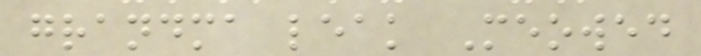grandma leak Meowed
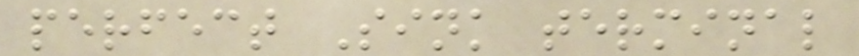perfect Sink terminal
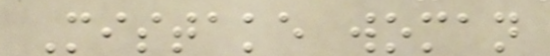Mistake woman
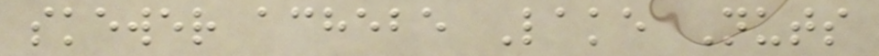skewer achebe Lake Nuts
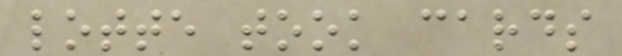lotte took cards
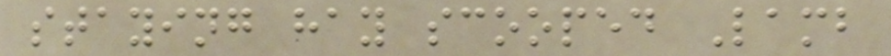staying hay scooped Lamb
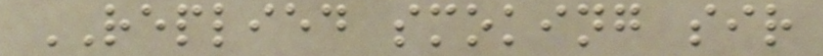REPLIED smoking sir
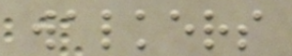walkers
